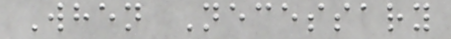When Necessary
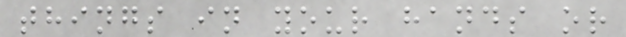things in your hands or
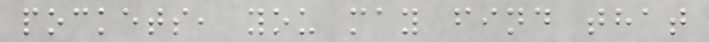pockets, you may find that
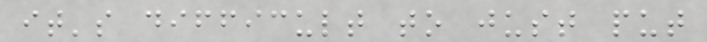it's difficult to just put
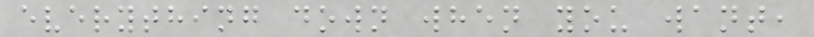everything down when you want,
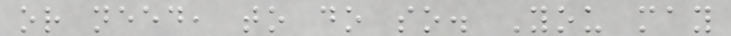or need, to do so. You may
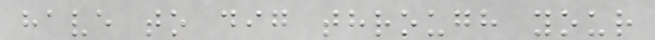have to dig through your
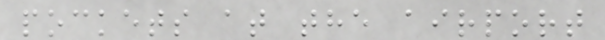pockets at the airport
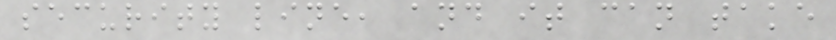security line, and it can take
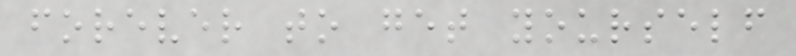forever to get yourself
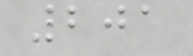201
